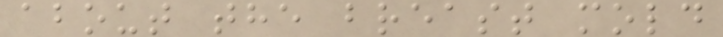about the breast mold
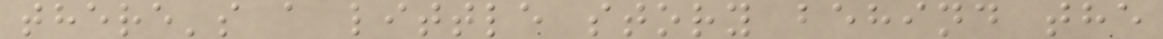there's a little story behind the
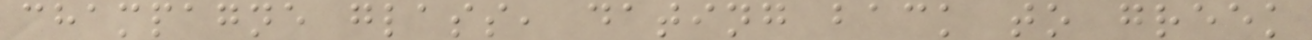champagne glass, dating back to greek
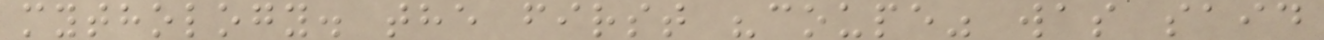mythology. the first "coupe" was said
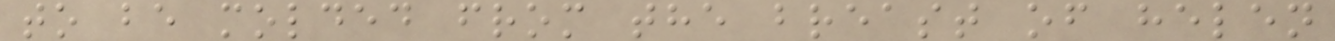to be molded from the breast of helen
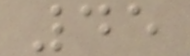45
